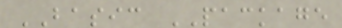BASIC PACKAGE
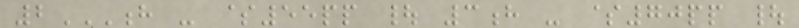2H - $55PP | 3H - $70PP |
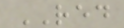RED
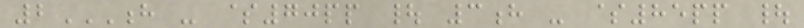2H - $70PP | 3H - $85PP |
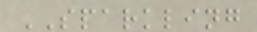SPARKLING
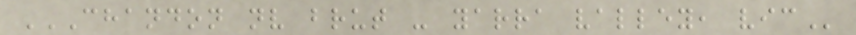CHANDON NV BRUT - YARRA VALLEY, VIC
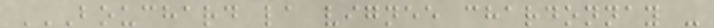BOUCHARD LA VIGNEE CHARDONNAY -
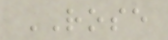ROSE
